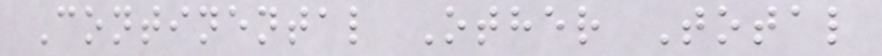Continental Other Total
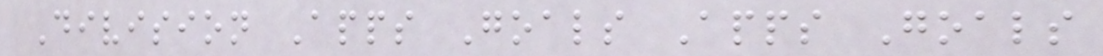Division Apps Goals Apps Goals
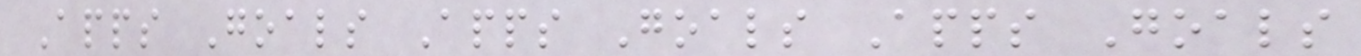Apps Goals Apps Goals Apps Goals
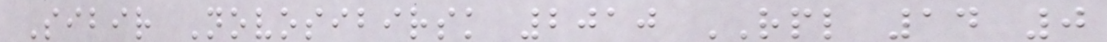Sibir Novosibirsk 2010 RPL 14 0
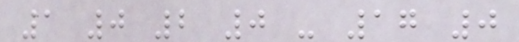1 0 2 0 - 17 0
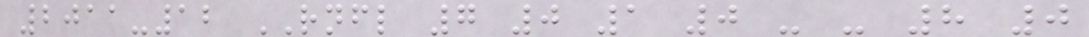2011-12 RNFL 7 0 1 0 - - 8 0
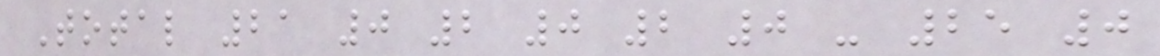Total 21 0 2 0 2 0 - 25 0
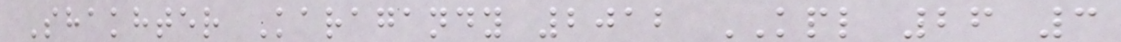Shakhter Karagandy 2012 KPL 26 3
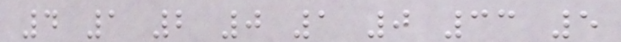4 1 2 0 1 0 33 5
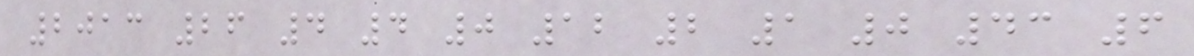2013 26 4 4 0 12 2 1 0 43 6
